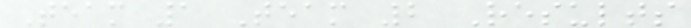Team 1 Team 2 Results
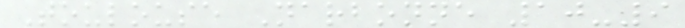Toulouse Narbonne 10-9
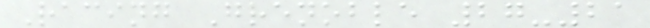Racing Grenoble 27-21
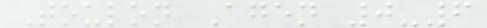Toulon Agen 0-6
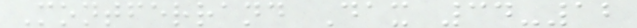Montferrand Dax 34-12
